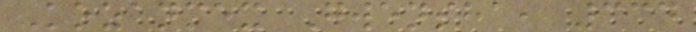Kozanmex Gwensha, 334
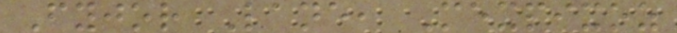Fyjor Lane, Mexpixoz
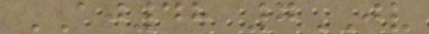AJ48 7JV
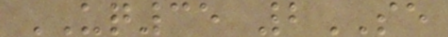UQ35 2SE
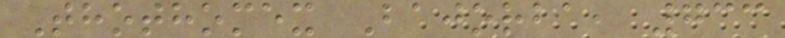Thothomex Bajorba, 733
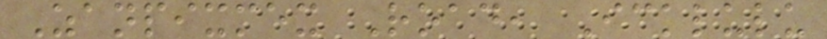Zanpixmex Road, Icklulu
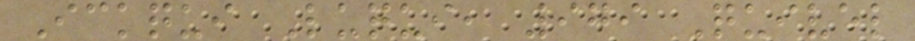Ickqui Luqui, 979 Quivel
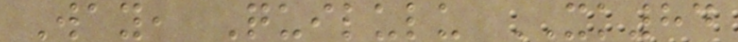Way, Quilulu XK84
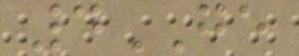4GE
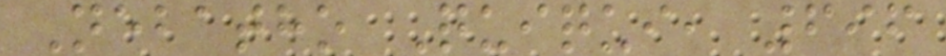Nebatho Quiqui, 696
